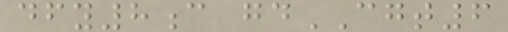dfy8c gdCGT6
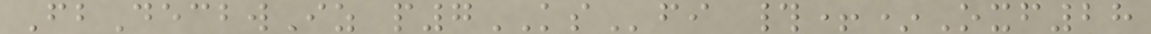FbDecbwIz p7KSfi #+*Oxf28
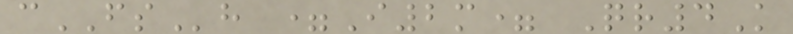cFSh =I2m= Qr4K
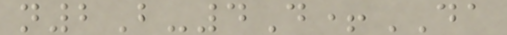n2B-4D+DA
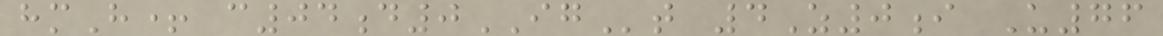hmH+ c04d0IGt 4Z0i U76
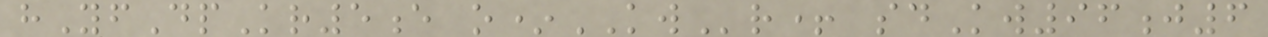hYfDpKr5e o*KWr+ sdKw96j6
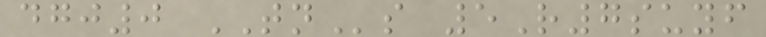dgj0 TNs 5R7suyf
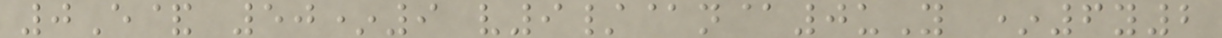0E& 50*9 v9/@n@0uY *6y2
